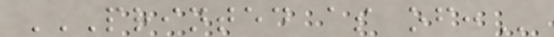PRINTED AS OF:
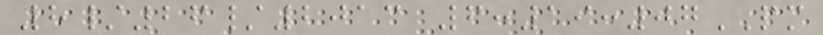8/26/2013 6:19:07PM
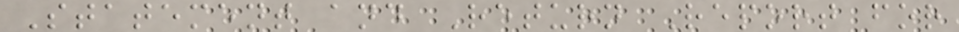Statement and Return Report for
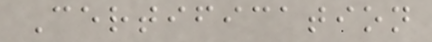Certification
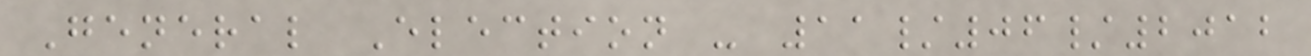General Election - 11/06/2012
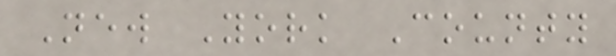New York County
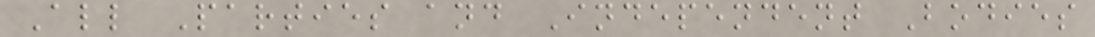All Parties and Independent Bodies
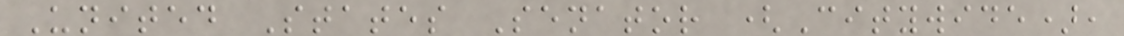United States Senator (Citywide),
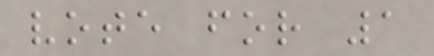vote for 1
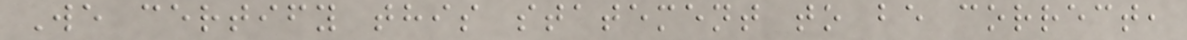We certify this statement to be correct,
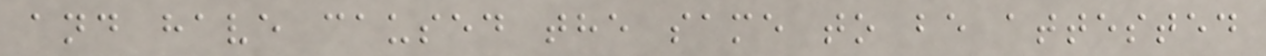and have caused the same to be attested
